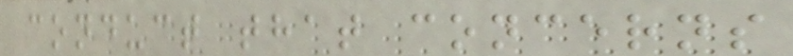conduct that concerns
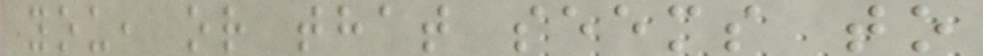you, or that seems to
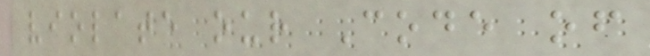violate our Code of
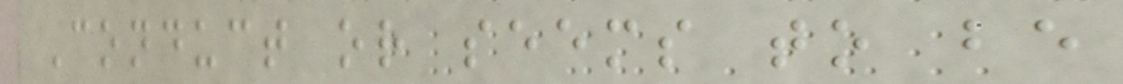Conduct or seems to be
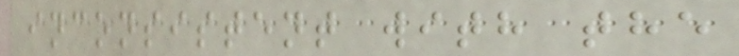inconsistent with the
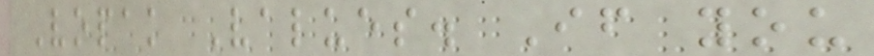Vopak Values. If you
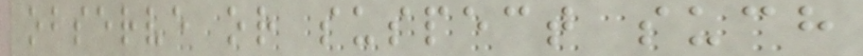observe or suspect such
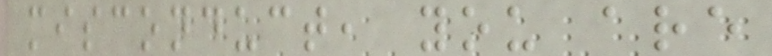misconduct, you are
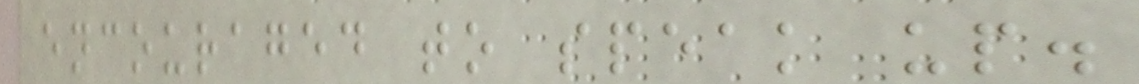encouraged to speak up.
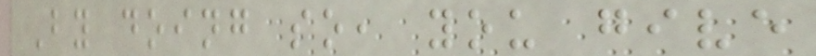By doing so, you give
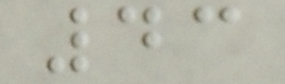43
